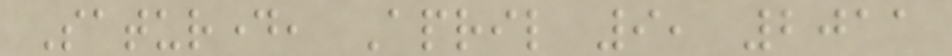Saturday, April 9, 2011
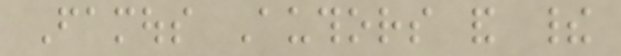Famous Authors and their
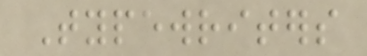Typewriters
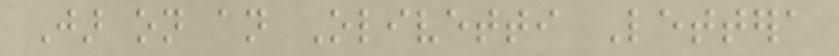Jar on an Olivetti Lettera
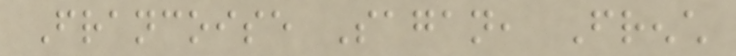Francoise Sagan, French
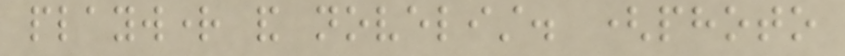playwright and novelist. (photo
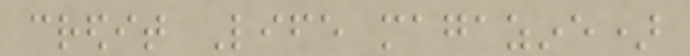credit Life magazine)
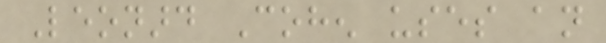Leonard Cohen uses an
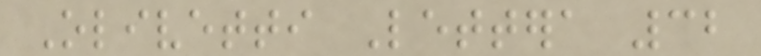Olivetti Lettera 32
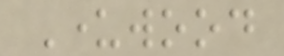Underwood
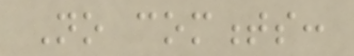No comments:
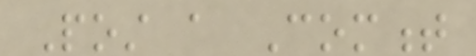Post a Comment
